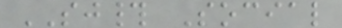SJ# Social
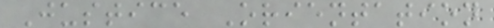Justice Orientation
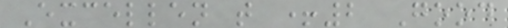Excellen t +2 Good
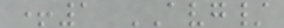+1 AVG/
